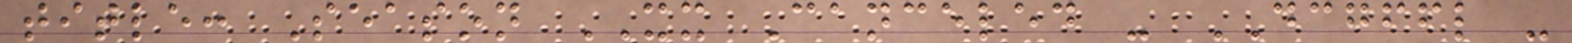title: Season XX Canceled - DCGFFL -
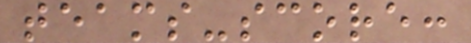teams-score:
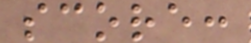score:
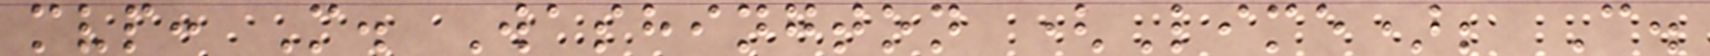mvp: M. Washington (Lime); C.
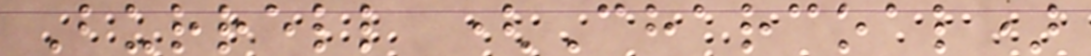Burrell (Charcoal)
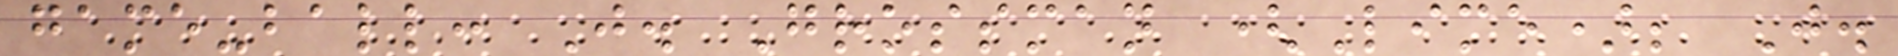game-ball: J. Grossman (Lime); J.
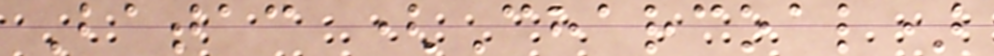Batac (Charcoal)
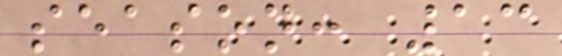season: 13
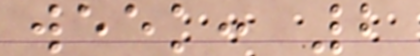week: 2
